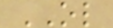OL
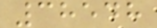38548
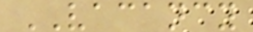VACANCY
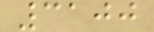3100
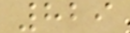829
